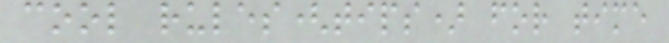cool rules(tips) for time
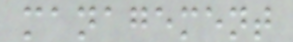management
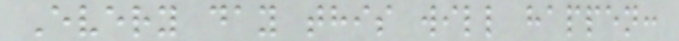Every day this will happen:
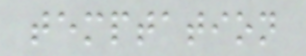temptation
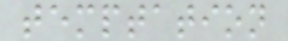temptation
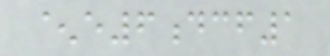^e6dcf1
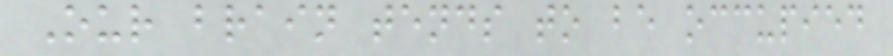Our brain tends to be occupied
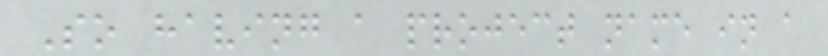So having a project name in a
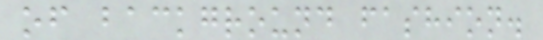of background fashion.
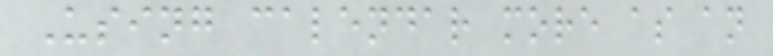Using calendar more as an
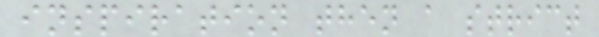inspiration then a strict
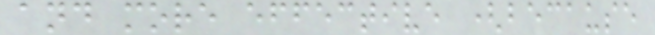and more effective (because
